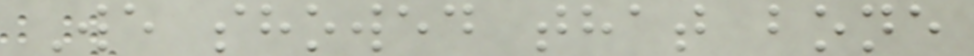We showed that bone
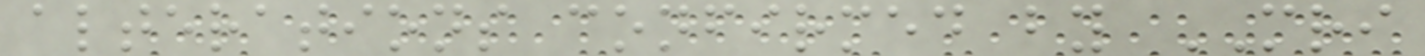alterations confirmed by MRI
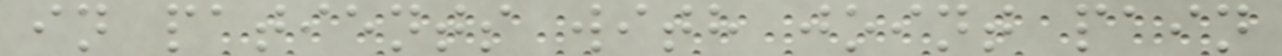in patients with joint pain
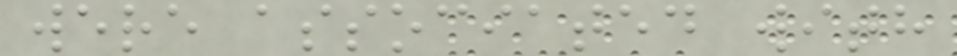were associated with
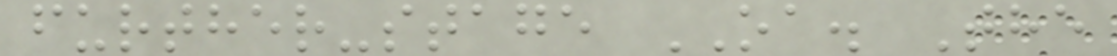further-stage OA. The
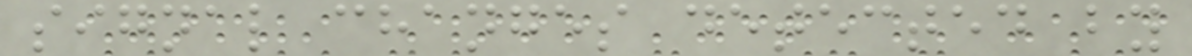signal changes detected by
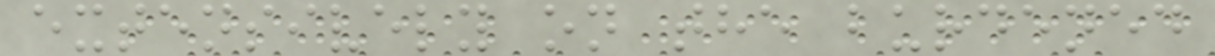extensively on the burdened
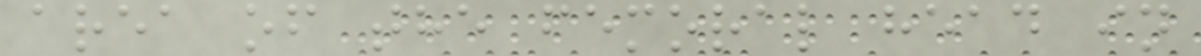area of the femoral head in
